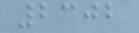2302
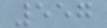557
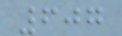607
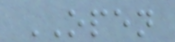OPEN
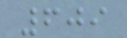609
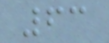63
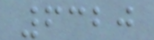6320
